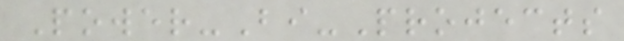Power-Bi-Projects
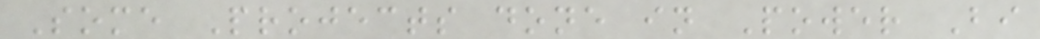Some Projects done in Power Bi
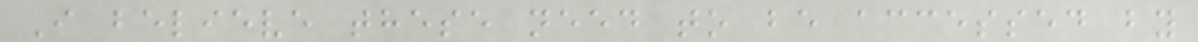I believe these need to be accessed by
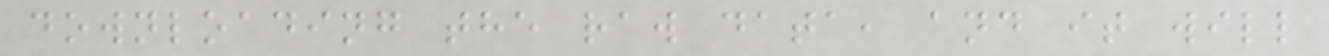downloading the raw data, and it will
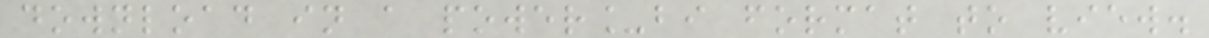download in a power_bi format to view.
